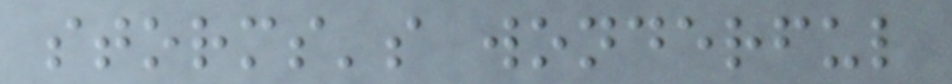storms's wonderful
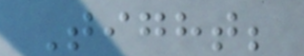Tight;
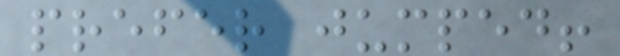prefer jumped!
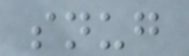snug
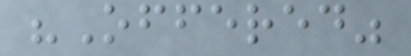"Offered"
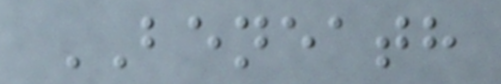BENEATH
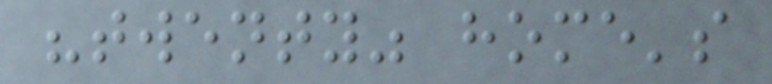"twenty" home's
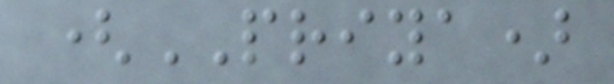(PRIYA)
